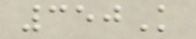350K
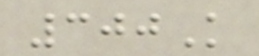300K
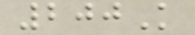200K
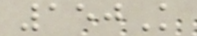150K
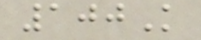100K
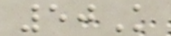50K
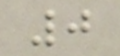0
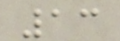13
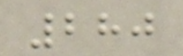280
